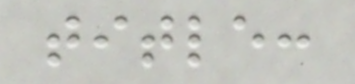title:
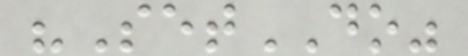"SetDO"
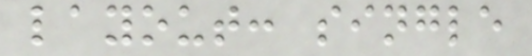layout: single
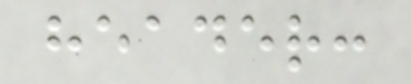header:
